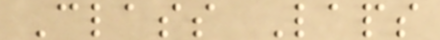Class Laps
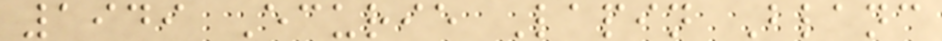1949 Ecurie Lapin Blanc
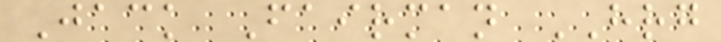Jack Fairman HRG
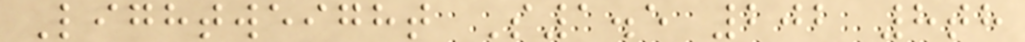Lightweight S1.5 202 8th
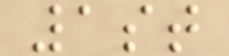1st
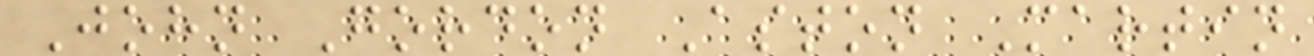John Gordon Aston Martin
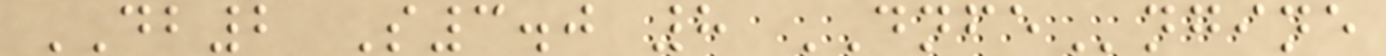DB2 S3.0 8 DNFEngine
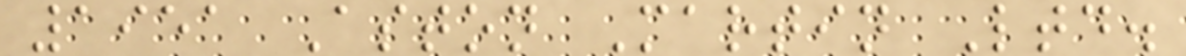1951 Aston Martin Ltd.
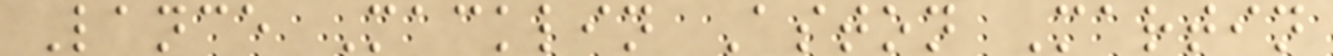Lance Macklin Aston Martin
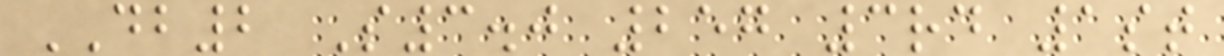DB2 S3.0 257 3rd 1st
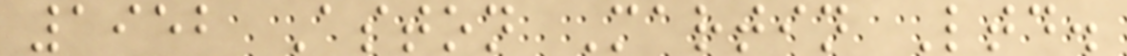1952 Aston Martin Ltd.
